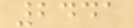2441
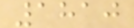1810
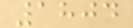1804
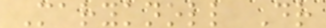Maryknoll Dr
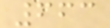663
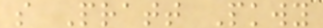s Pratt Pkwy
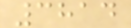3814
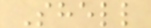Shell
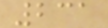231
